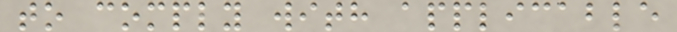to comply with applicable
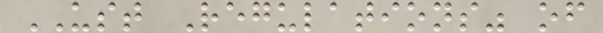UST Regulations" of
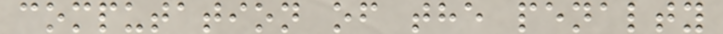computation of the penalty
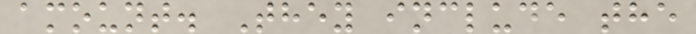amount. They include the
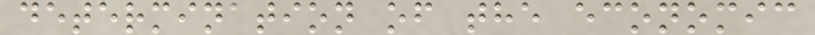determination of the economic
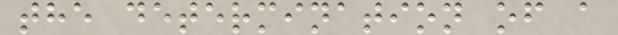the determination of a
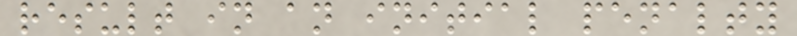result in an initial penalty
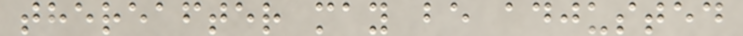thereafter may be adjusted
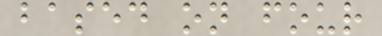based on four
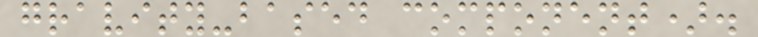gravity-based component).
